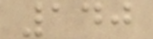140
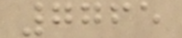7765
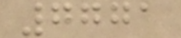7771
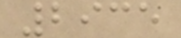2935
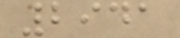2941
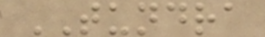TUNDRA
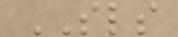SLS
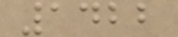1422
